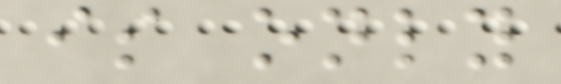is only
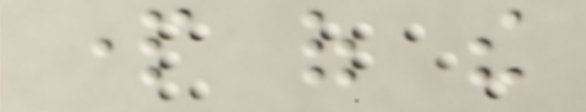part of the
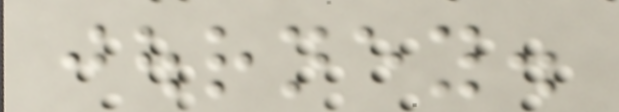journey.
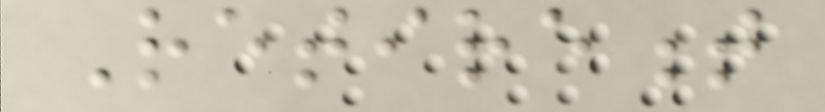Retirement
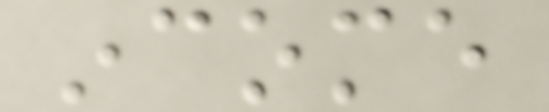income
